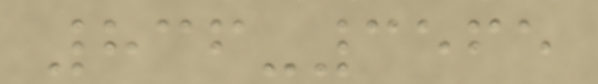836-3565
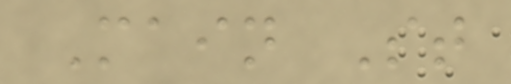Main St
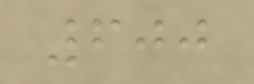600
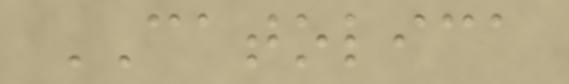CATOLICA
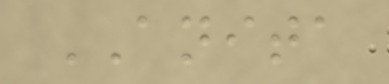ANITA
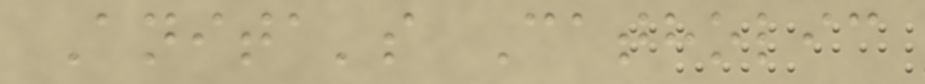Anita's Catholic
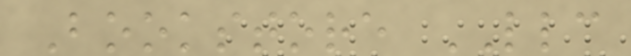Bookstore LLC
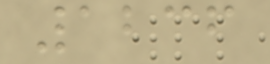1236
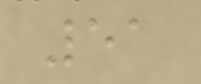51
